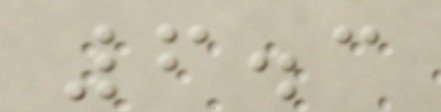6.3
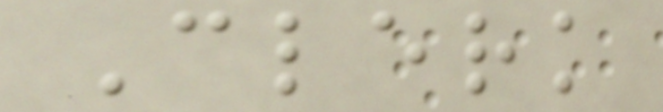Clerk
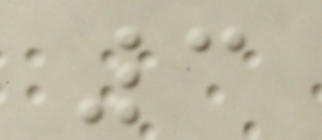3
